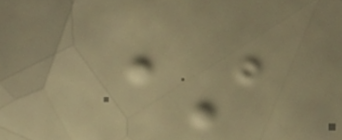*
